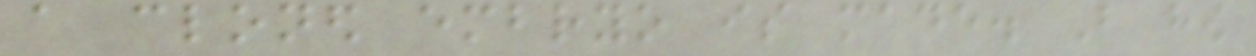a cloned embryo is made. But how
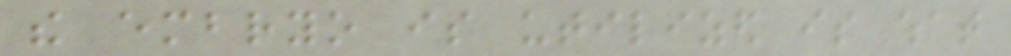the embryo is utilized is what
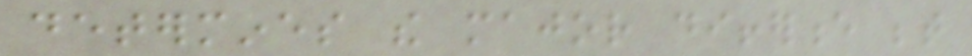determines the major difference between
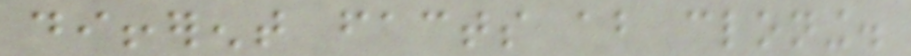different facts about cloning.
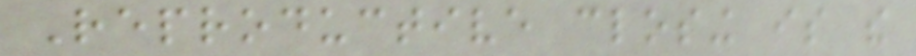Reproductive closing is the
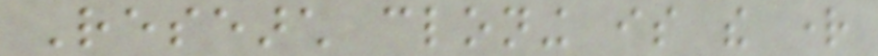Research cloning is the right
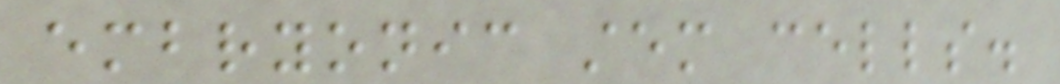embryonic stem cells.
